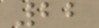22
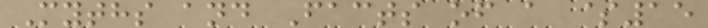Myths and Facts of a $15
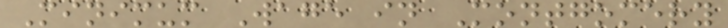Minimum Wage in Montgomery
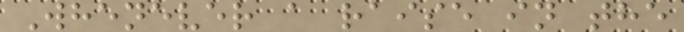Whenever a raise in the
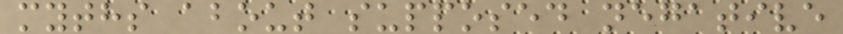myths about supposed negative
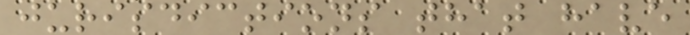jurisdictions that have
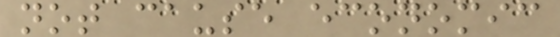not cause economic
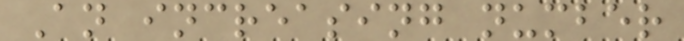An increasing number
